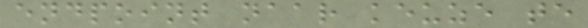endpoint naar keuze te
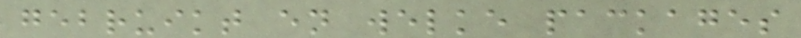gebruikt en welke packages
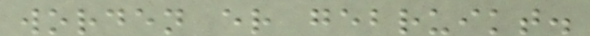worden er gebruikt.
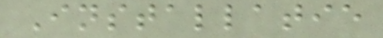Installatie
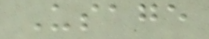Usage
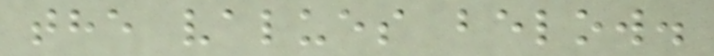the values below.
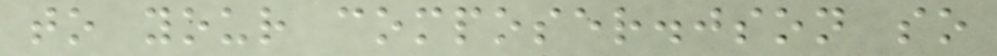to your composer.json so
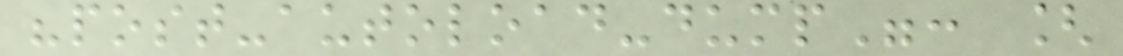"post-autoload-dump": [
